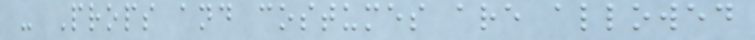- Props and costumes are allowed
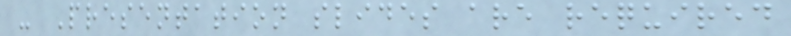- Presentation slides are required
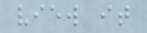view it
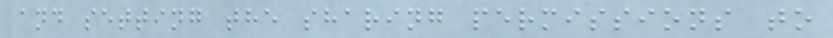and setting the sharing permissions to
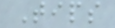Tips
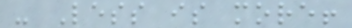- Less is more!
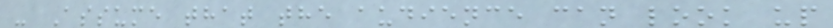- Assume that the audience can look up
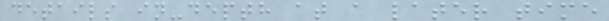details in-depth at a later time
